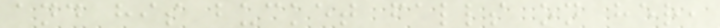and his bucket falls on her,
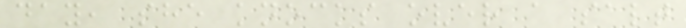day, she knocks over a salt
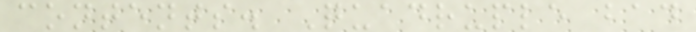contents. Quadruple bad
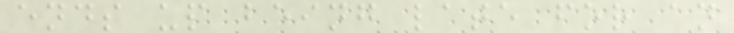ends up being late for an
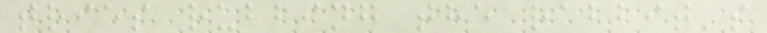tries rubbing the rabbit's
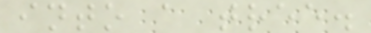into a tree.
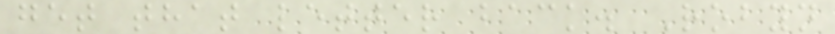get that letter back. Robyn
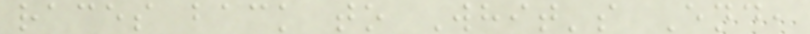races back to Whit's End,
